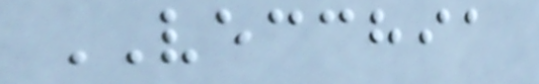VECCHIA
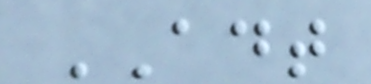ADT
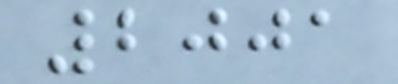2001
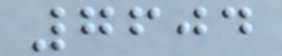7604
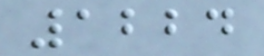1224
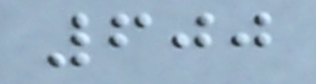600
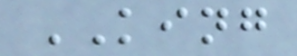KING
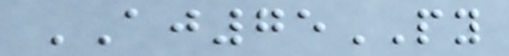AJ75PY
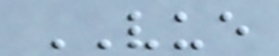VUE
